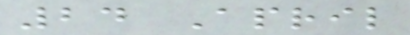24 April
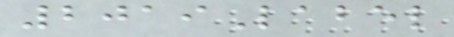2019Label
